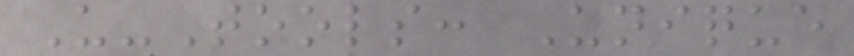U-Tools: Unique
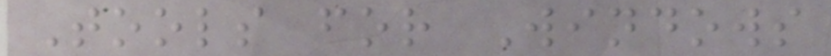Tools for Windows
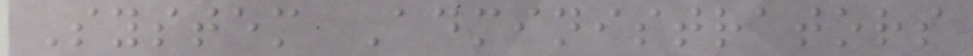System Administrators
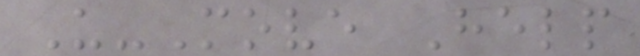U-Move Help
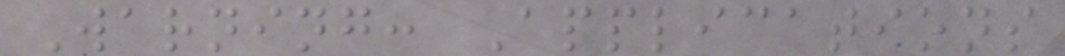Warning: Applications
